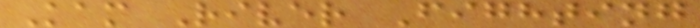Kam River Fighting
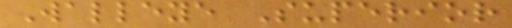Walleye Superior
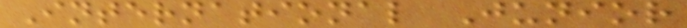International Junior
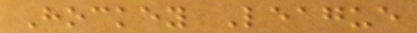Hockey League
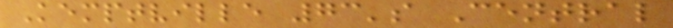Kemptville 73's Central
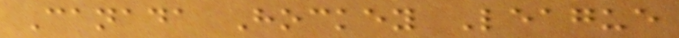Canada Hockey League
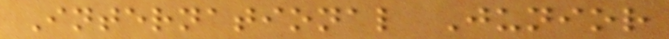International Junior
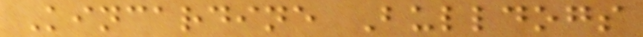Kincardine Bulldogs
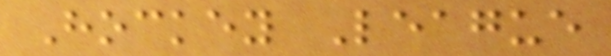Hockey League
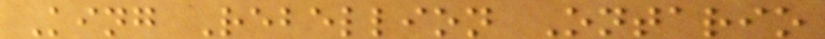King Rebellion Ontario
